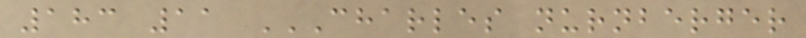183 11 CHARLES NURNBERGER
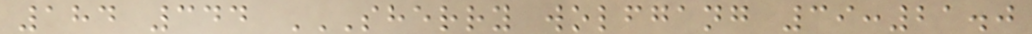184 344 SHERRY WOLFGANG 39:21.0
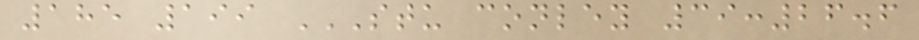185 199 STU CONLEY 39:26.6
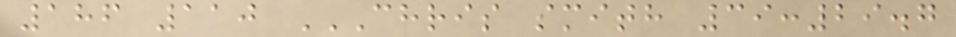186 110 CHRIS SMITH 39:29.7
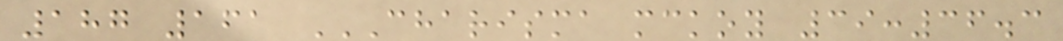187 161 CHARISMA MCKOY 39:36.3
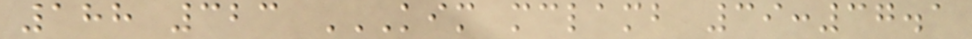188 323 KIM MCLAMB 39:37.1
